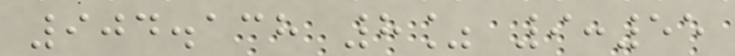904.138 8% 9:55
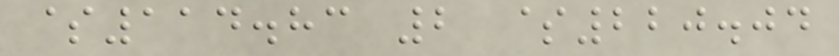$114.83 2 $220.04
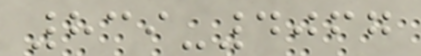839-4067
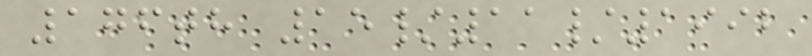176th 15/11/1992
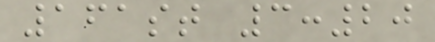161st 3:20
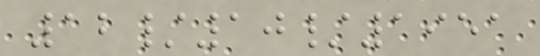12/10/1951
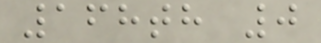168th 0
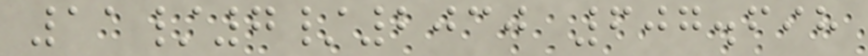11/7/2030 607.698
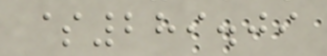$289.09
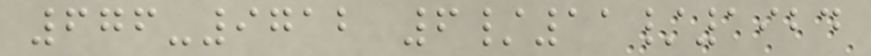676-9712 6/11/1924
